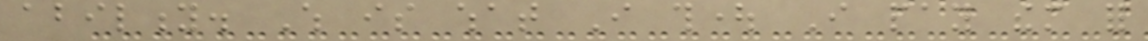ability. Which is what I thought I pay them for
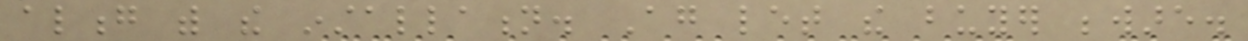along with the installation. Again let the buyer beware.
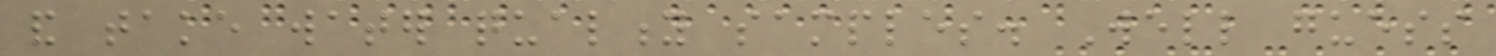and take water quality samples. Well guess
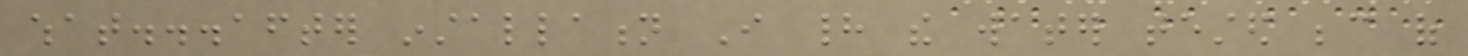what...after installation I had the water tested because of
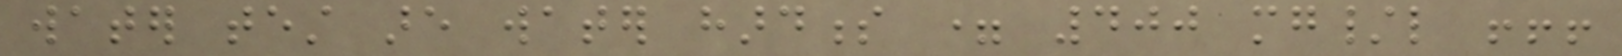water test are water hardness = 400 mg/l !!!
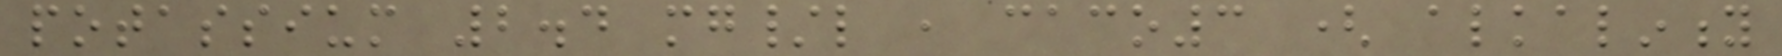potassium 2.4 mg/l , caco3 ( alkalinity
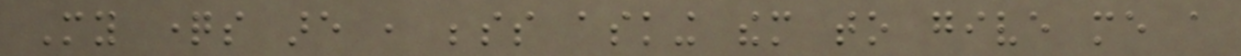My questions are , besides asking them to give me a
